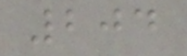204
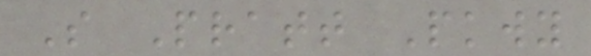S Pratt Pkwy
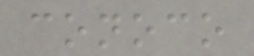conoco
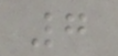7
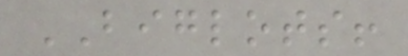BIGLOTS!
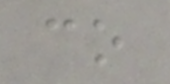co
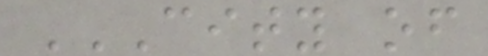CITY OF
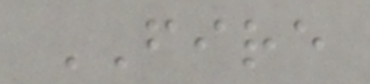FIRE
